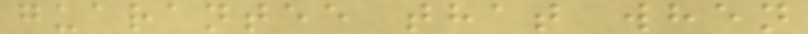guarantee that when
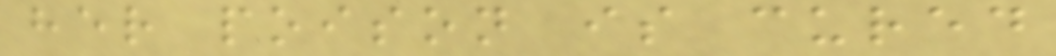her poison is cured
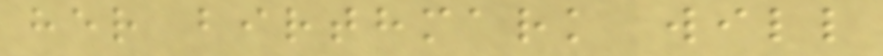her birthmark will
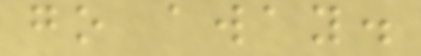go away.
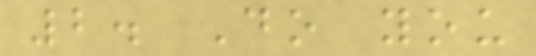2. Do you
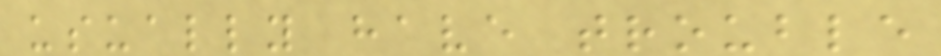usually have trouble
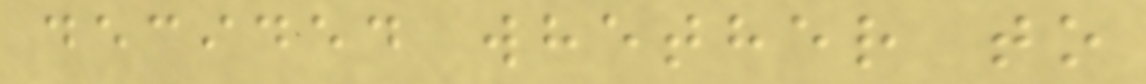decided whether to
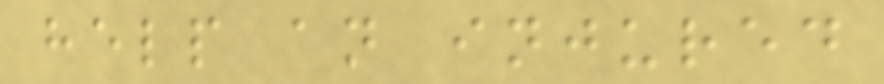help an injured
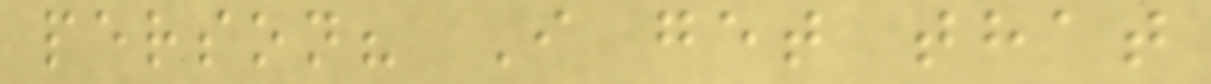person? I get that
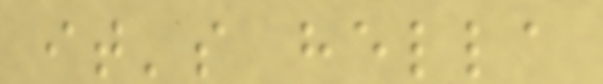it's hella
